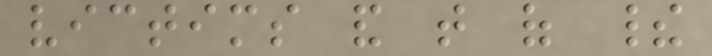victims and that of their
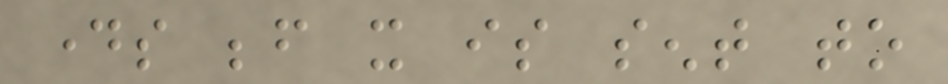days before it is sent to
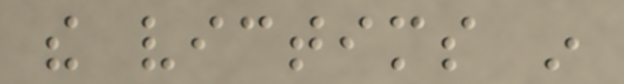the victims in
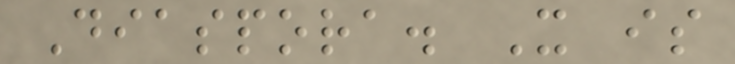Diaspora. It is
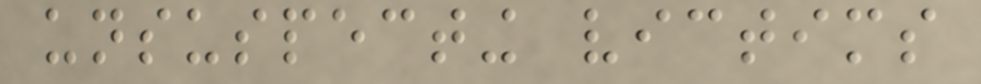unsuspecting victims
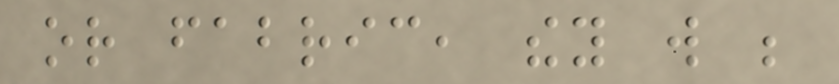or fabric, they will be
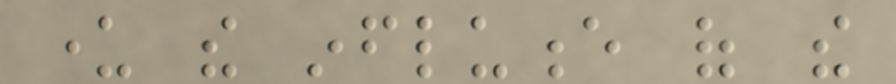under the influence of the
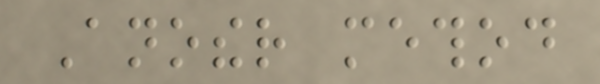Another method
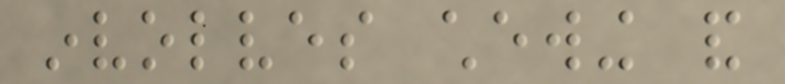involves chewing and
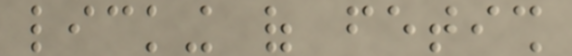licking of fetish
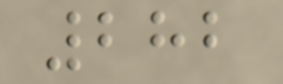282
